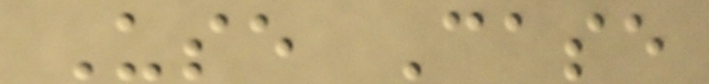Use Case
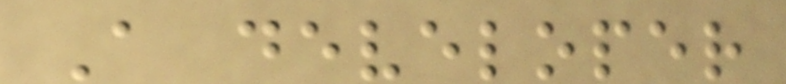A developer
